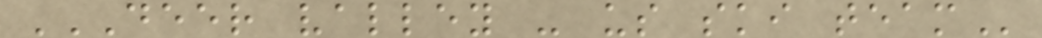DEER VALLEY - US SKI TEAM
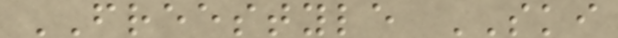FREESTYLE SKI
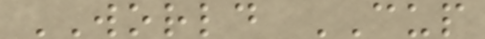WORLD CUP
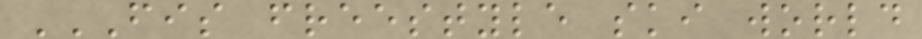FIS FREESTYLE SKI WORLD
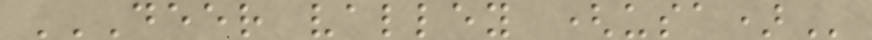DEER VALLEY (USA)
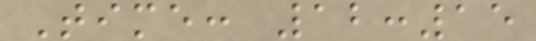Time: 12:15
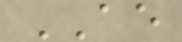AE
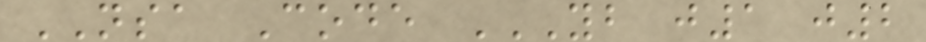NSA Code YB J1 J2
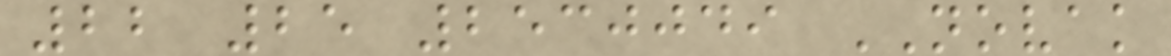22 25 2530049 NOVAK
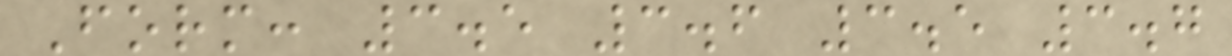Form: 3.5 3.6 3.5 3.7
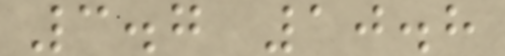3.7 10.8
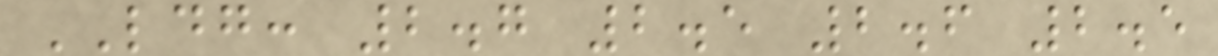LDG: 2.7 2.5 2.6 2.5
